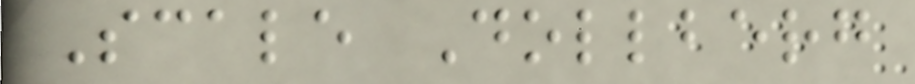Scale Dollberg
